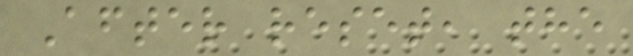After reset, the
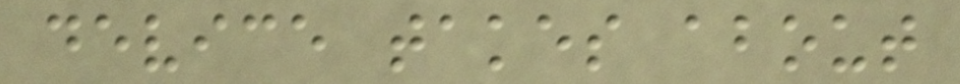device takes about
